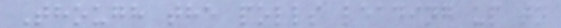Though the polls leading up to
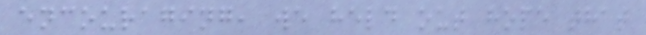encouraging, we held out hope that
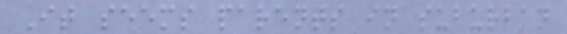It seems parents in suburban
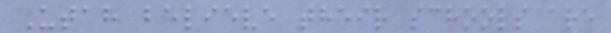Utah believe their schools are
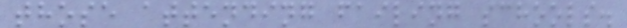those attending failing schools.
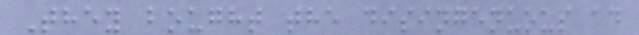They bought the disingenuous ad
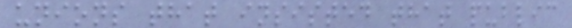unions that insisted that public
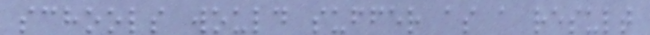schools would suffer as a result
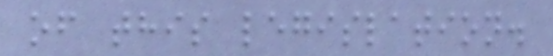of this legislation.
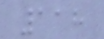118
